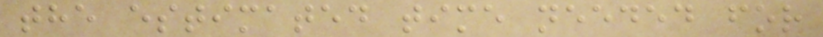the estimated time needed for
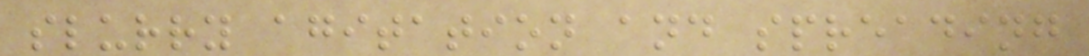slurry agitation and spreading
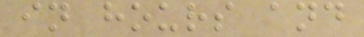in hours and
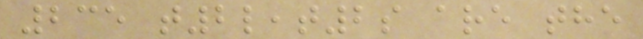235 t2l,t2s are the
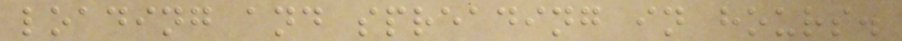loading and spreading in hours.
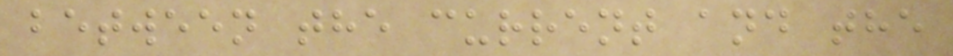between the current and the
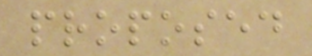proposed
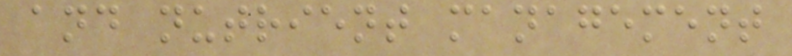and nutrient management
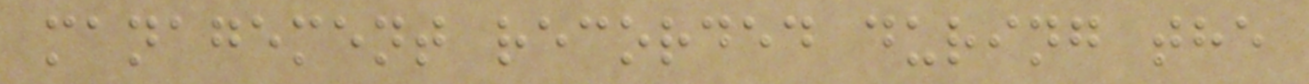management recorded during the
